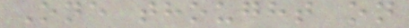One thought on
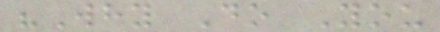"Why Do You
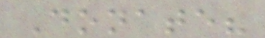Donate?
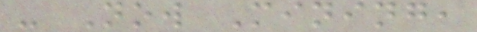- Now Mining,
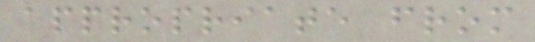appropriate from
